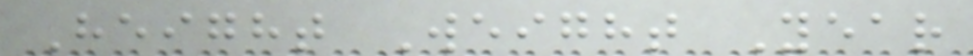Height Weight Year
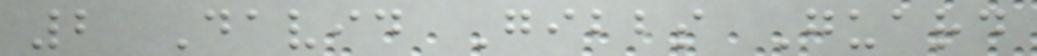2 David Gibbs Guard
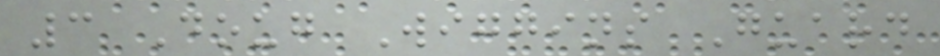3 Doug Wiggins Guard
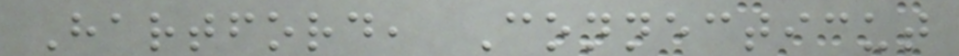Hartford, Connecticut
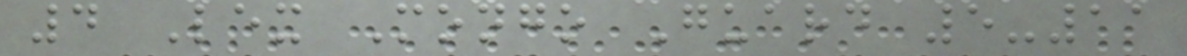4 Lex Mongo Guard 5-11
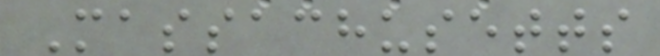Massachusetts
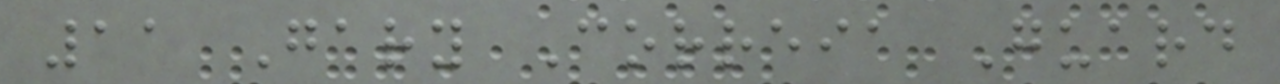11 Gary Correia Guard
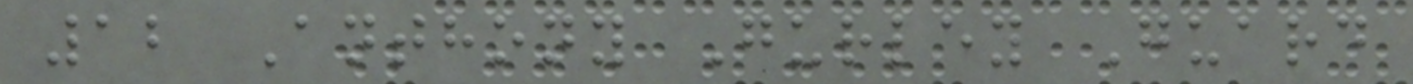12 Anthony Gurley Guard
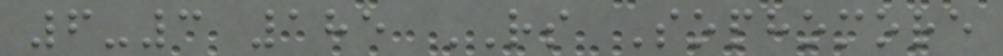6-3 185 RS Sophomore
